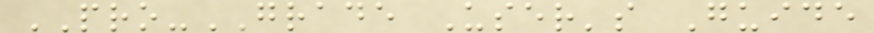PRO-GRADE User's Guide
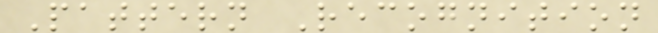Pattern Recognition
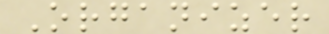Organizer
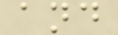and
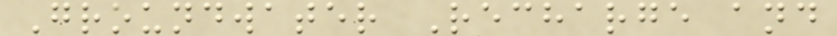Groundwater Recharge and
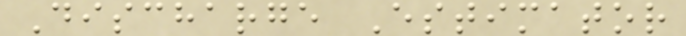Discharge Estimator
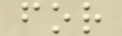for
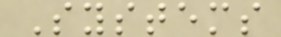Systems
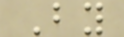By
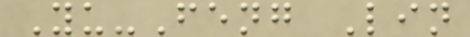Yu-Feng Lin
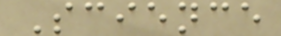Science
